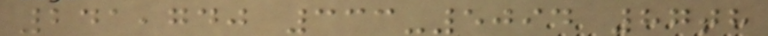241,740 333-5094 87th
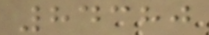84380
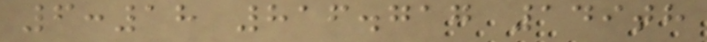6:18 816.717 149th
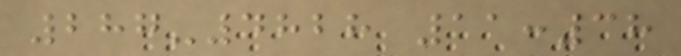287-4828 11:38
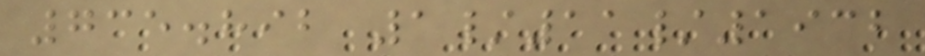735.892 1/11/1932
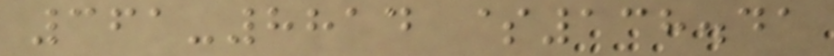361-8814 $138.41
